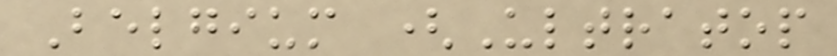Belgium (Ultratop
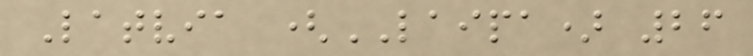Latvia (LAIPA) 26
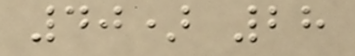40) 28
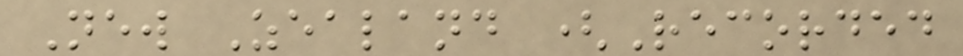New Zealand (Recorded
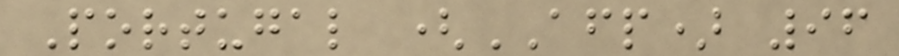Portugal (AFP) 96
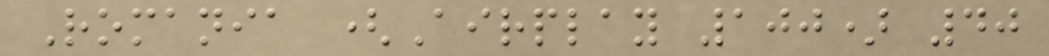Romania (Airplay 100) 40
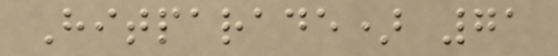Hitparade) 71
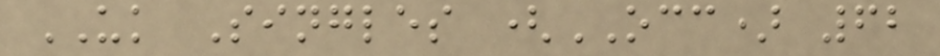UK Singles (OCC) 62
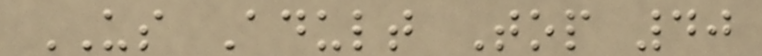US Adult Top 40
